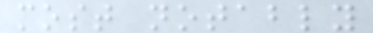most notably
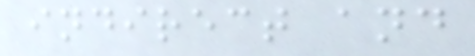indirect and
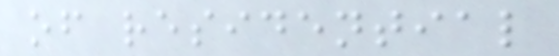of residential
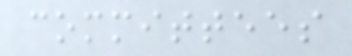committees
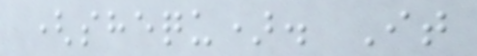(shequ). It
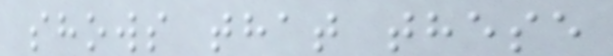shows that these
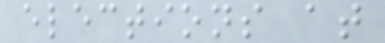elections at
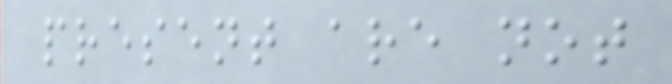present are not
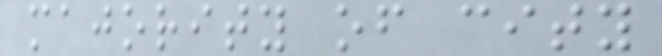majority of city
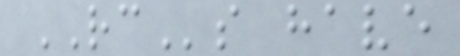RCs have
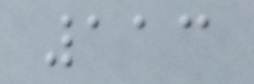113
